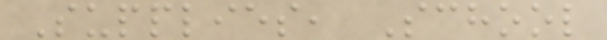Supplies, School
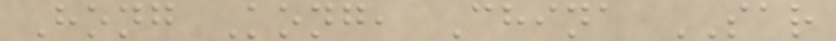Hong Kong, China SAR
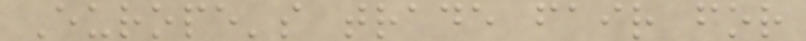Europe's trade fair for
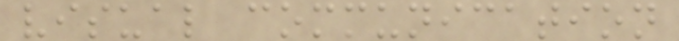visual communication
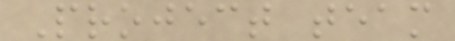Project team
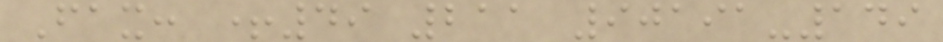Fax: +49 211 90191-149
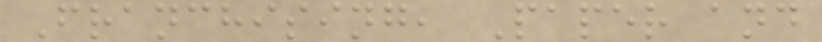Franchising, Paper and
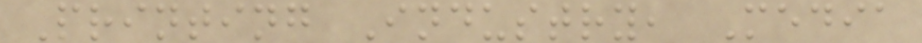Printing Industry, Media
